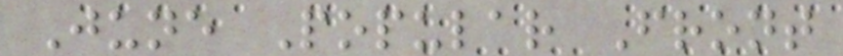June Popular Front
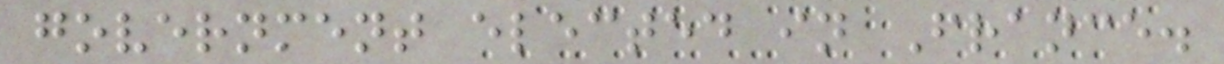government elected in France.
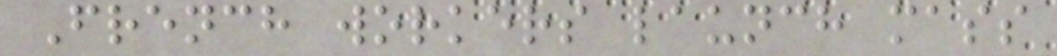French workers launch mass
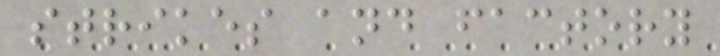strikes and factory
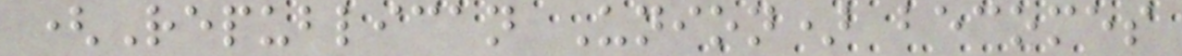(Republican Union) becomes
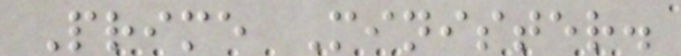Prime Minister.
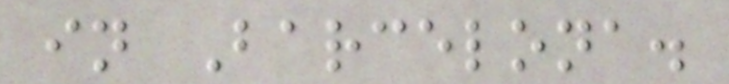in Barcelona.
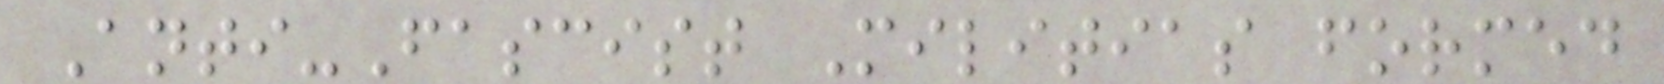Anti-Fascist Militias formed
